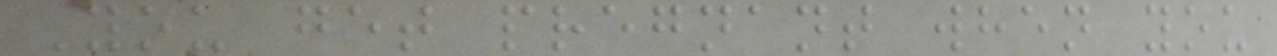You get pregnant when you
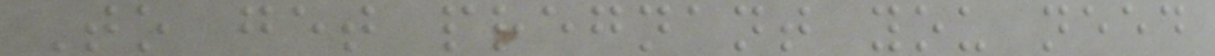To get pregnant you need
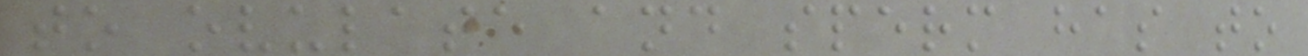to ovulate and sperm has to
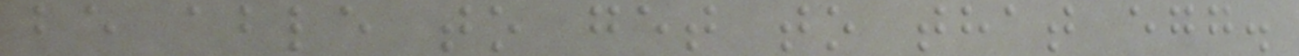be able to get to that egg.
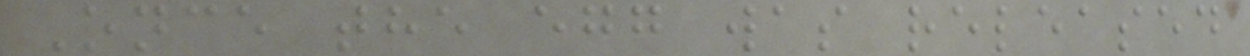Once the egg was released
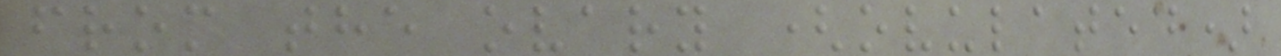from the ovary (ovulated)
